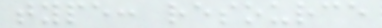type: resource
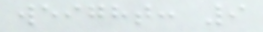weight: 9
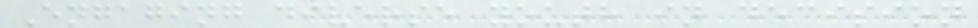Engaging diverse youth in decision
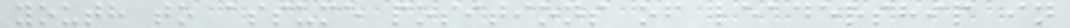youth to assume positions of leadership in
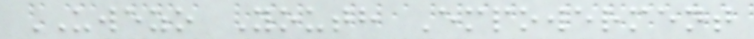UWEZO Youth Empowerment
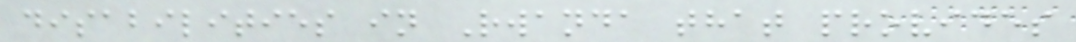disabilities in Rwanda that provides
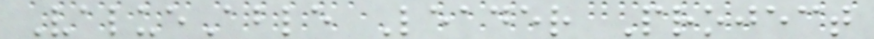ValueAble Leader Project
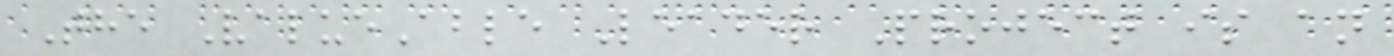The ValueAble Leader Project is an
